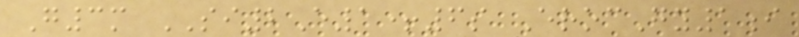G3m SI2E1+6s ErocGy1i
